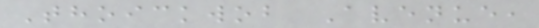Thoickwob Avenue,
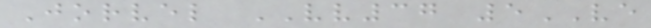Jorvel VV37 5VE
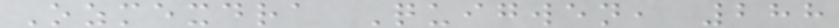Ozmexdra Quigwen, 288
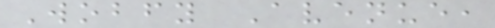Wobfy Avenue,
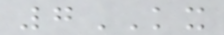7KX
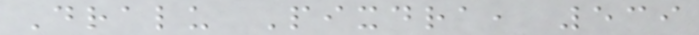Dralu Pixdra, 539
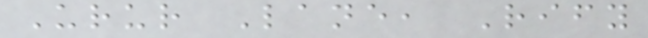Urur Lane, Rify
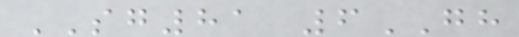SG81 6GH
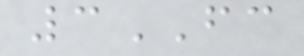3FC
